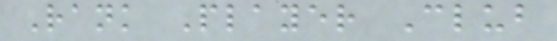Rank Player Club
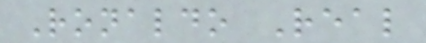Ronaldo Real
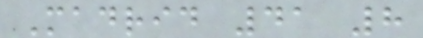Madrid 41 8
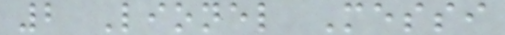2 Lionel Messi
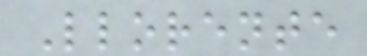Llorente
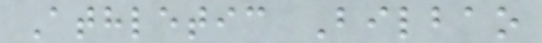Athletic Bilbao
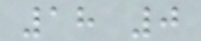18 0
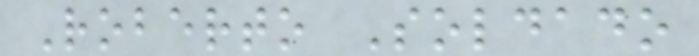Roberto Soldado
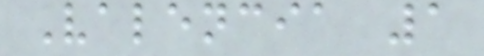Valencia 1
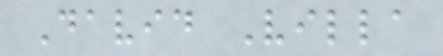David Villa
